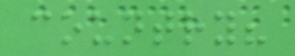country?
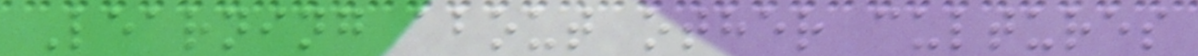Learning about other cultures
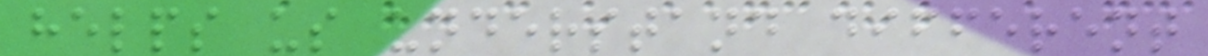helps us understand different
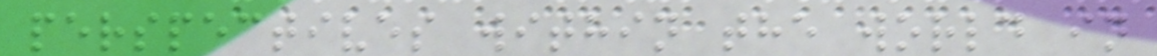perspectives within the world in
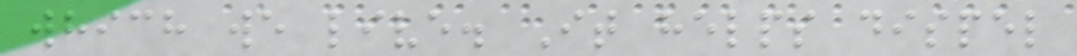which we live. It helps dispel
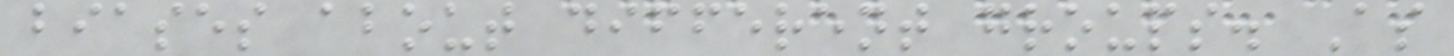biases about different groups. As
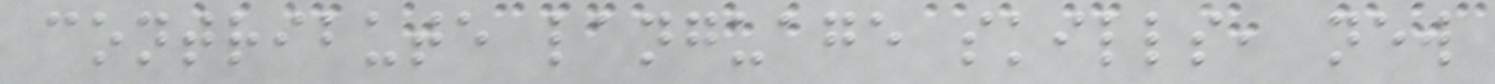contribute language skills, new
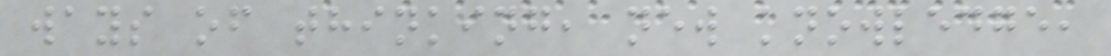ways of thinking, new knowledge,
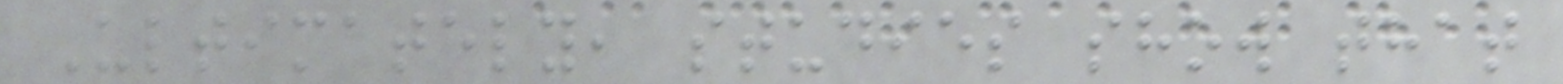Ultimately, studies show that
